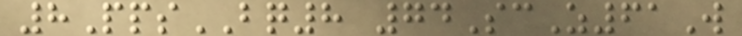8PpsBQ8 74ScZ61W
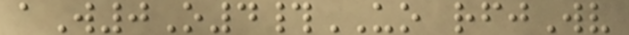aW0O4#UO rfjWv
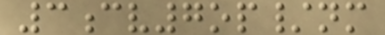3cv7op/nm
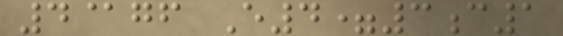4@gf E4=3c1
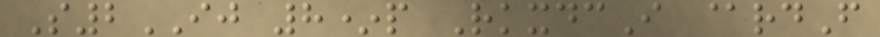S2IJ 8*p RkxdcI @rdF
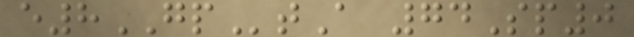e8GPtA 74Sp0
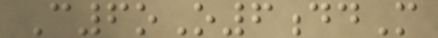C6oO6ddM
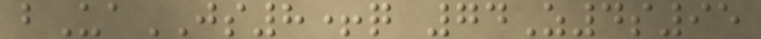bUaJS8+q 74Z4s95
